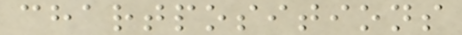chartpositions
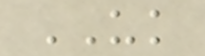UK
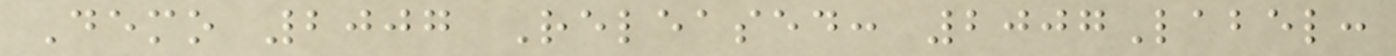Demo 2007 Released: 2007Label:
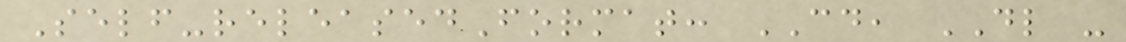Self-releasedFormat: CD, DL -
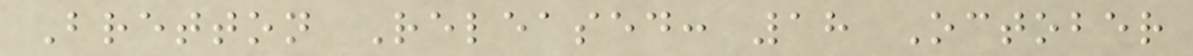Bretton Released: 18 October
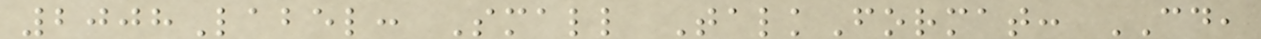2008Label: Small TalkFormat: CD,
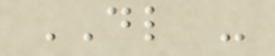DL -
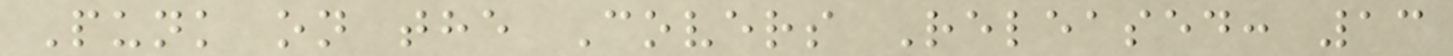Punk on the Covers Released: 13
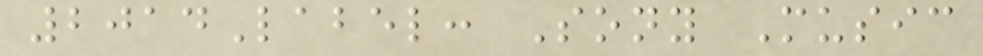2014Label: Sony Music
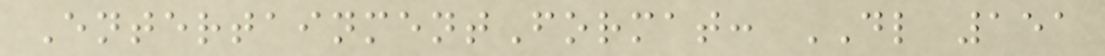EntertainmentFormat: DL 151
